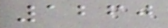1260
